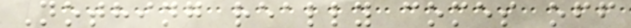Nothing really comes off
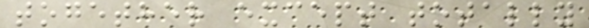together except totally
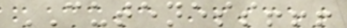CUTENESS!!!
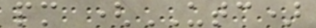pm (UTC)
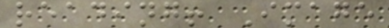reading! Image
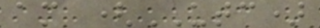am (UTC)
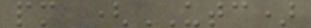pm (UTC)
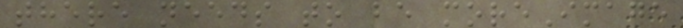there needs to be moreImage
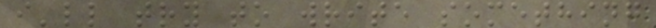i'll try to write something
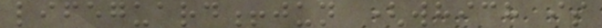lifeguard!jun (which is
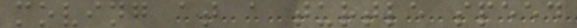moving at a turtle speed
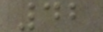42
